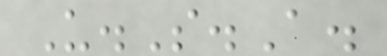U.S.A.
